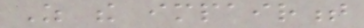As the impairment
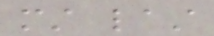must last
